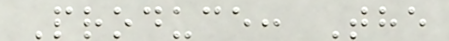Produce: The
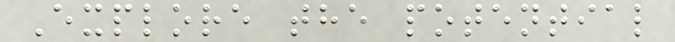Explore the potential
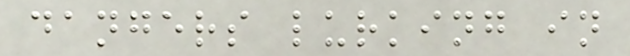dangers lurking in
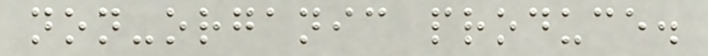non-organic produce.
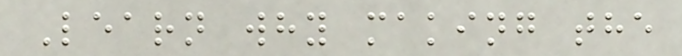Learn why making the
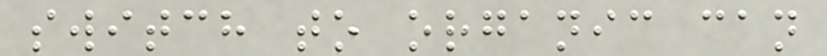switch to organic can
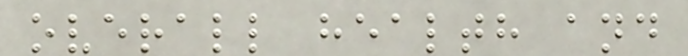overall health and
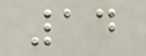14
